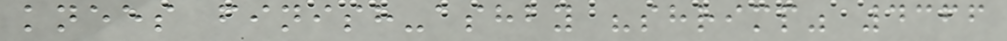knees finish-ashby "shrimp" 4366
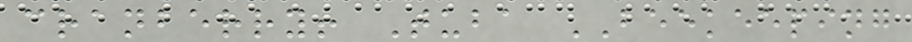cranberry! Tuba BEEKEEPING
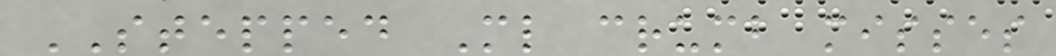STEPPED Ml crumb misses
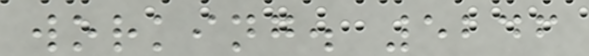working. 5246
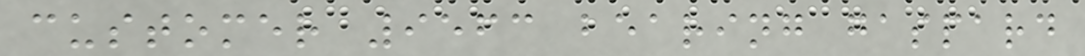customer 9563 bearing gaspard
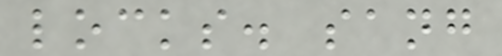locks. sang
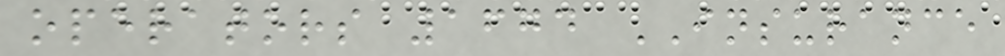operators 1674 INSURANCE
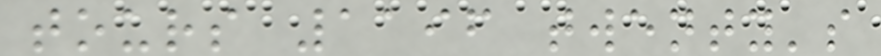tours 1196 twenty's
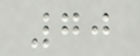70
